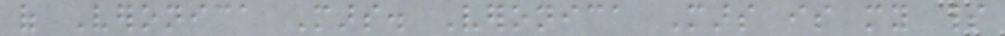of Veronica Mars. Veronica Mars is my spirit
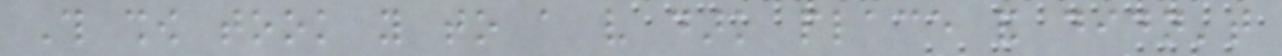This show took you to a very dark place and didn't
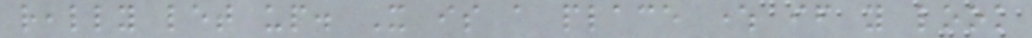really let up. It is a place where if you look
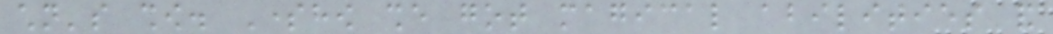children's show. Somehow she got magical abilities and
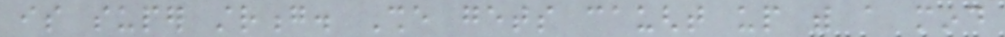is super strong. She gets caught up with a mind
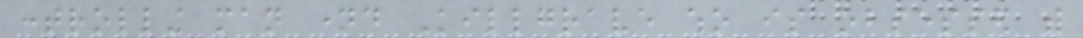controlling man named Killgrave who is obsessed with
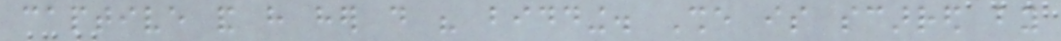captive and have her do his bidding. She is scarred by
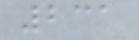231
